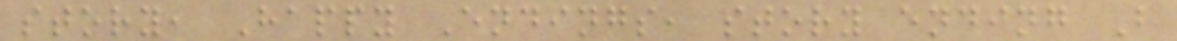story, Happy Endings, story ending B
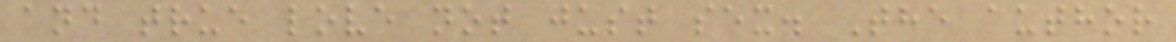and true love not just sex. The author
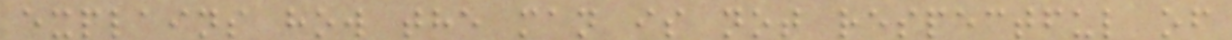explains how the man is not respectful of
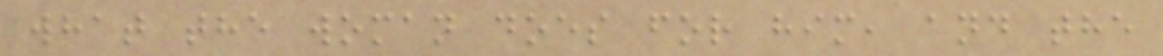what the woman does for him, and the
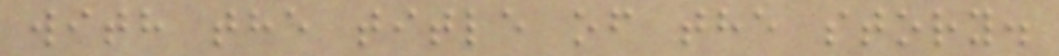with the title of the story.
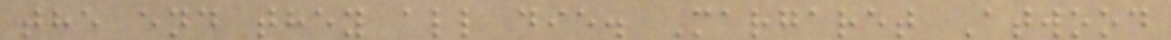the end they all die. Margaret Atwood
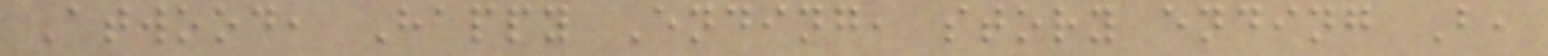Atwood, Happy Ending, story ending B,
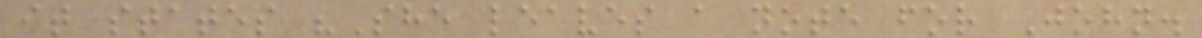it states "She leaves a note for John.
